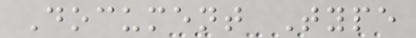Document Type
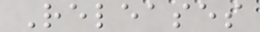Releases
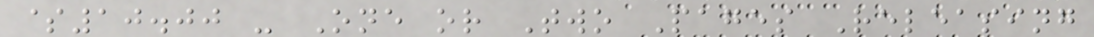$10.00 - One or Two Pages Releasing
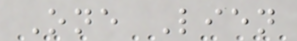One Lien
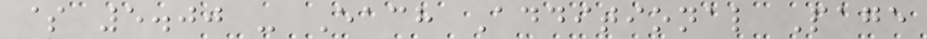$ 5.00 - Each Additional Page
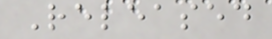Released
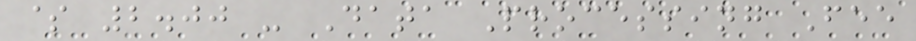$ 2.00 - Data Processing Fee
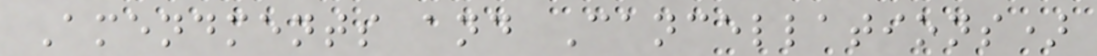Amendments and Cancellations)
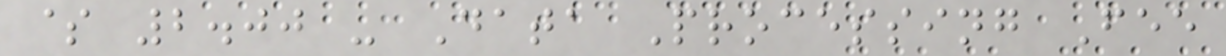$ 2.00 - Data Processing Fee
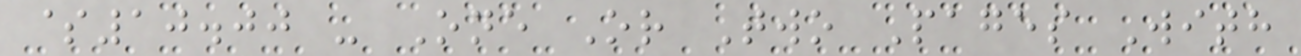$10.00 - One Or Two Pages With
